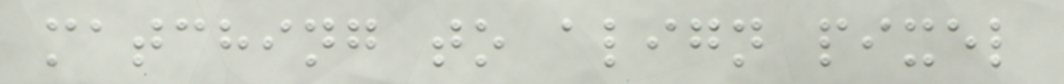matching to align pixel
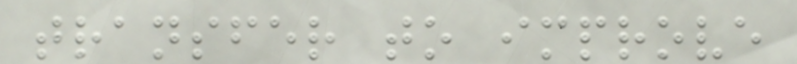transfer to improve
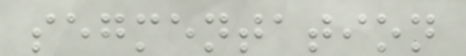segmentation
